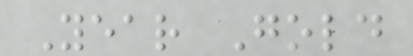Year Gold
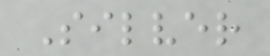Silver
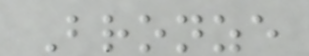Bronze
